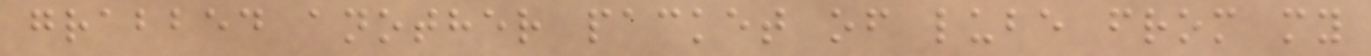grabbed another packet of lube from my
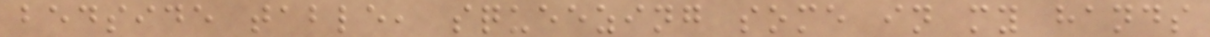bedside table, squeezing some in my hands
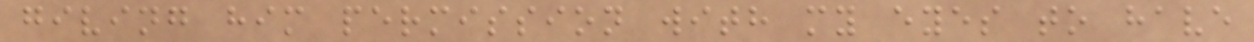giving him permission with my eyes to have
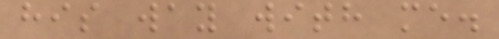his way with me.
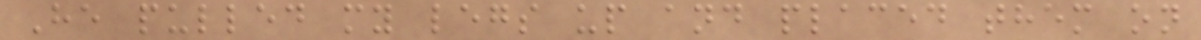He pulled my legs up and placed them on
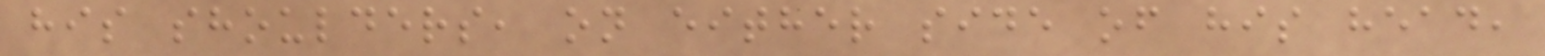his shoulders, on either side of his head,
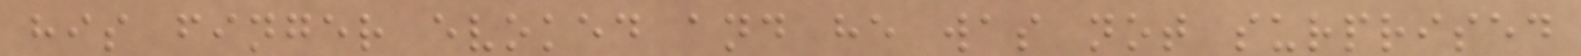his finger evoked and he was not surprised
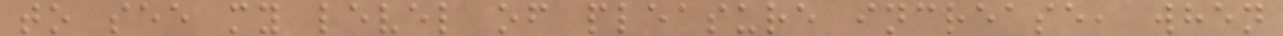to see my level of pleasure increase, when
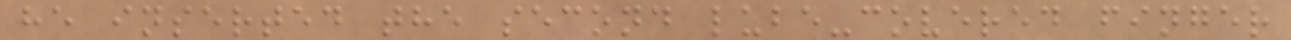he inserted the second lube-covered finger
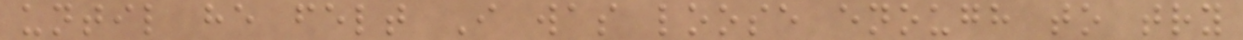until he felt I was loose enough to try
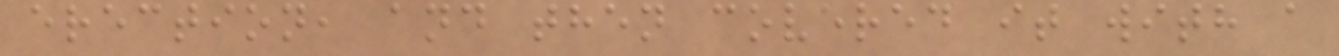erection, and then covered it with a
